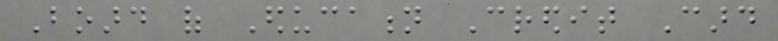Board of Education Credit Card
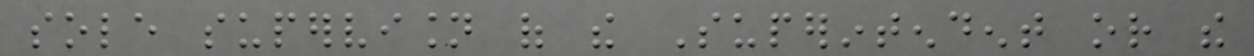sole supervision of the Superintendent or the
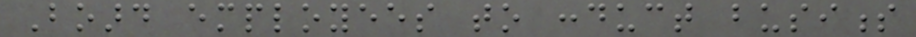Board employees to conduct business
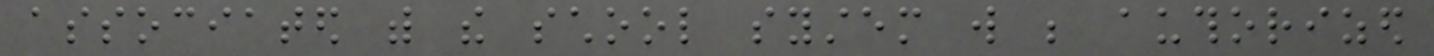associated with the school system will be authorized
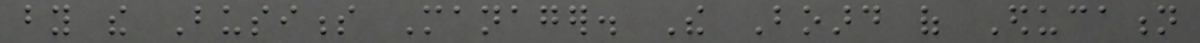by the Business Manager. The Board of Education
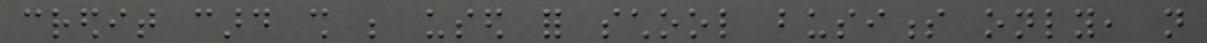credit card shall be used for school business only, not
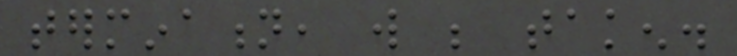termination, will be taken.
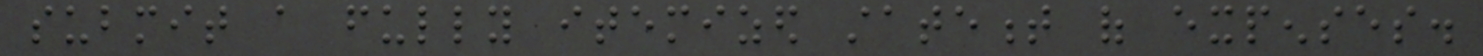submit a fully itemized statement of expenses.
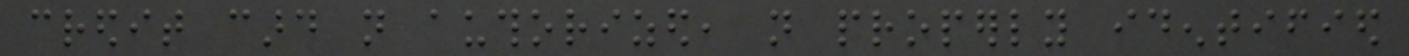credit card not authorized, not properly identified
